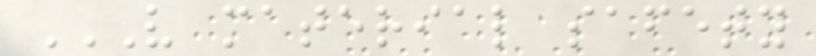V MATERIAL SAFETY
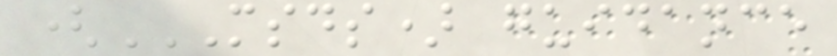(MSDS) GUIDANCE
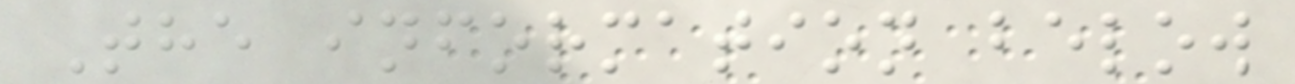The information below
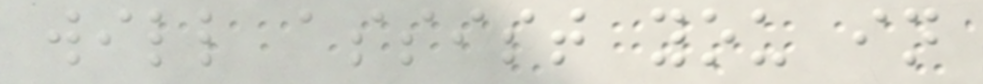will assist you in
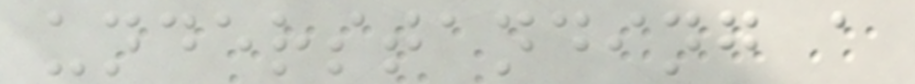understanding a
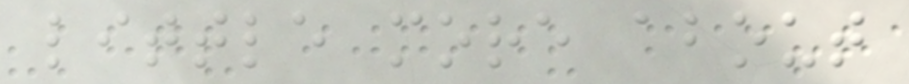little more about
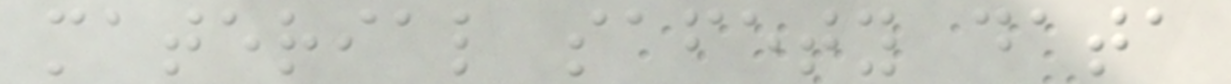material safety data
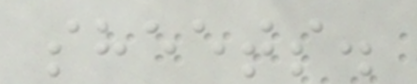sheets.
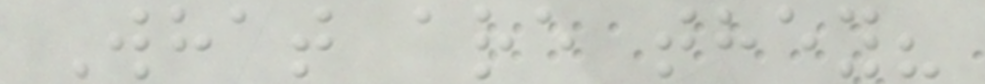What are they?
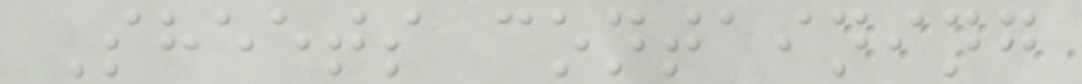Sheets containing
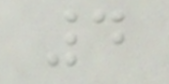4
